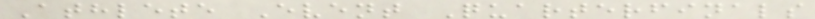Athlete Event Quarterfinals
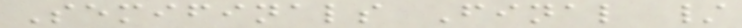Semifinals Final /
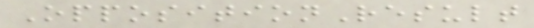OppositionResult
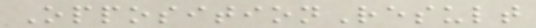OppositionResult
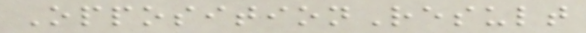OppositionResult
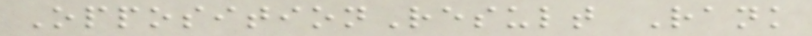OppositionResult Rank
